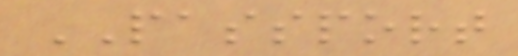PASSPORT
